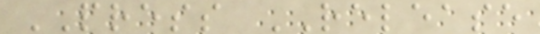PRESS RELEASE
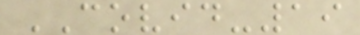COVID-19
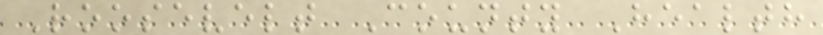Roosevelt County Health
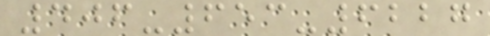406-653-6227
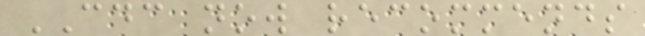CDC now recommends
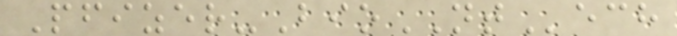Pfizer-BioNTech
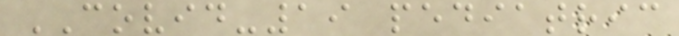COVID-19 pediatric
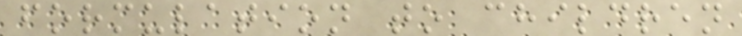formulation to children
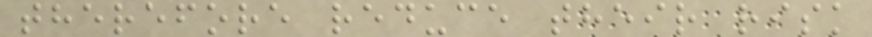therefore reduce their risk
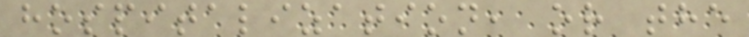hospitalization, or the
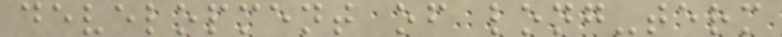development of long-term
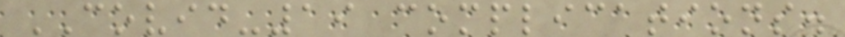COVID-19 complications.
